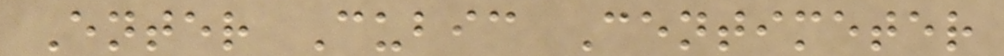Enter Cubic Centimeter
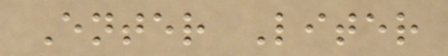Enter Liter
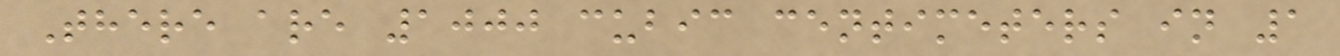There are 1000 cubic centimeters in 1
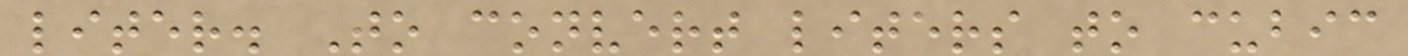liter. To convert liters to cubic
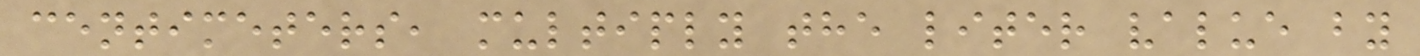centimeters, multiply the liter value by
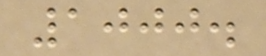1000.
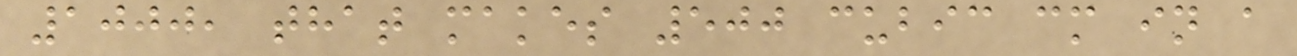1000, that makes 500 cubic cm in a
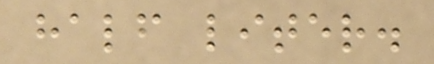half liter.
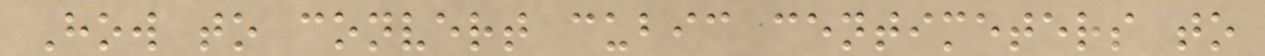How to convert cubic centimeters to
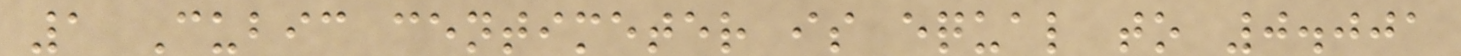1 Cubic centimeter is equal to 0.001
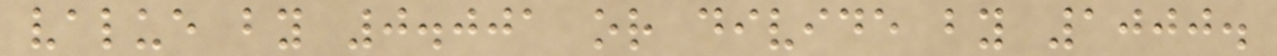value by 0.001 or divide by 1000.
